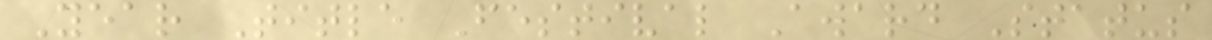Year Title Festival Award Status
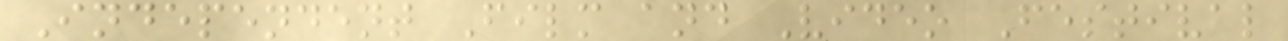Independent Film and Video Festival
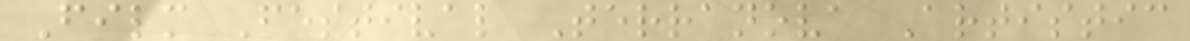Film Festival Terranova Artistic
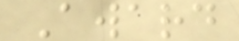Award
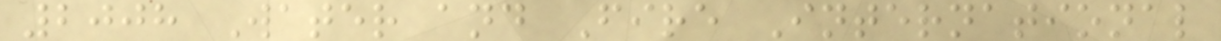2008 Water and Fire International
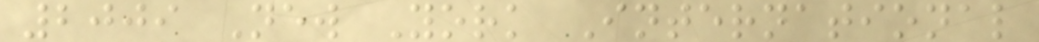2009 New York International
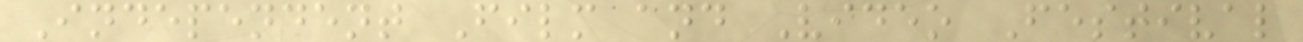Independent Film and Video Festival
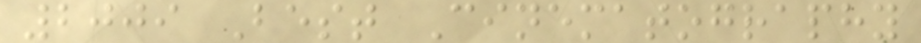2009 Best Cinematography
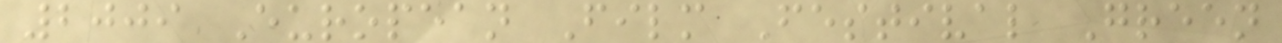2009 European Film Festival Green
